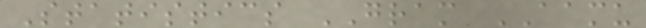Statistics GRAM AAMU
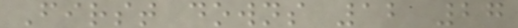First downs 12 27
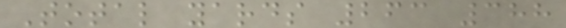Total yards 263 388
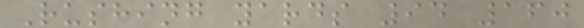Rushing yards 94 160
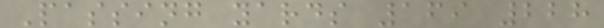Passing yards 169 228
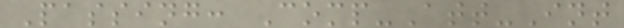Passing: Comp-Att-Int
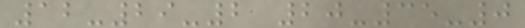12-29-2 20-35-0
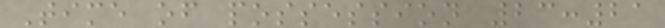Time of possession 23:21
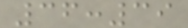36:39
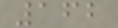162
